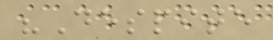"Despite
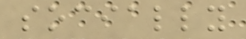socially
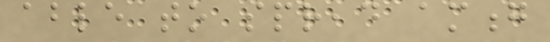able to spread among
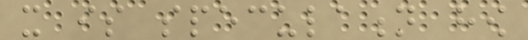it is speculation how
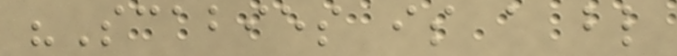"Scabies is a blind
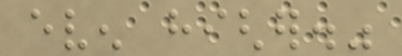even higher."
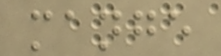mange
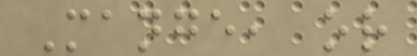Mange, or
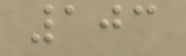103
